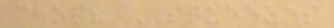chop? SQUEEZES
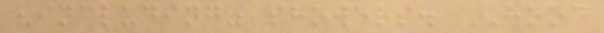"including" showers. HOOD
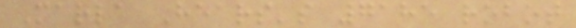Marla Hears's 7185 robot
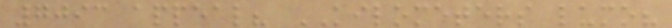7093 appeal? KILOMETERS lumo?
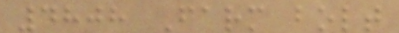4808 Farm bolt
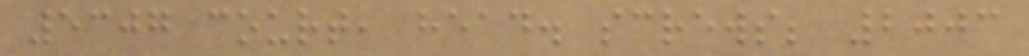5307 court, head. screws; 2003
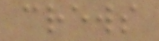crews
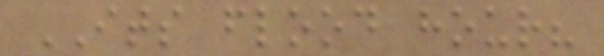ITS flood hour?
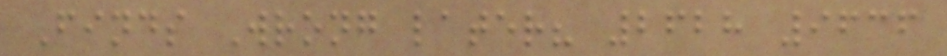Finds Wrong later? 2628 9636
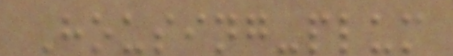Housing-plum
